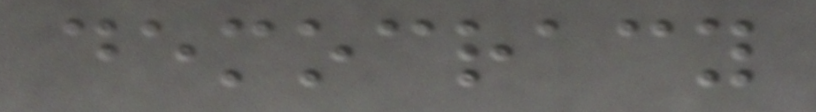democracy
